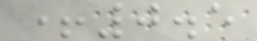+0.5
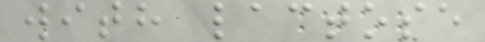with lactose
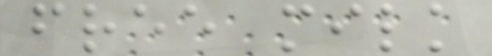free milk
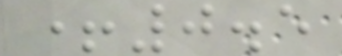+0.5
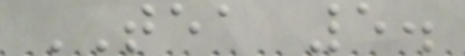TEA 5.
